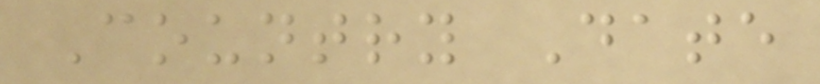Country Date
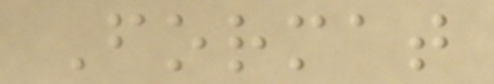Format
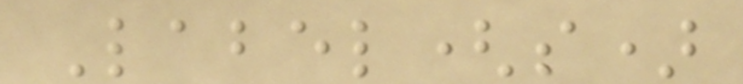Label(s)
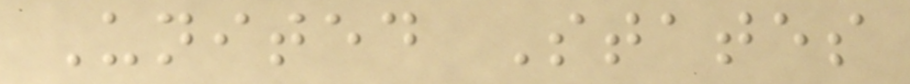United States
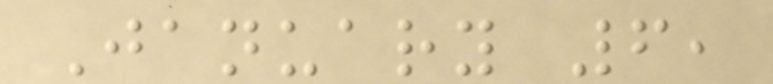January 6,
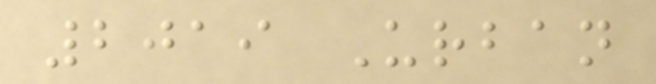2019 Urban
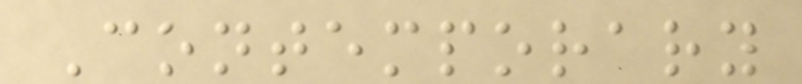Contemporary
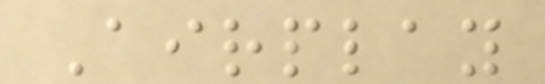Airplay
